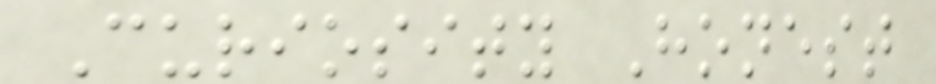Curiosity Honest
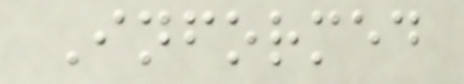Informed
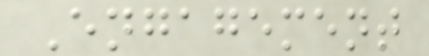Engagement
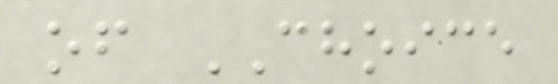of CHOICE
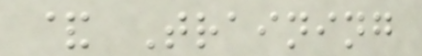& Training
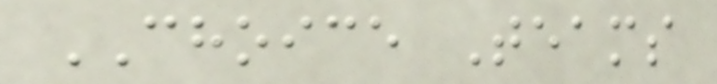CHOICE Teams
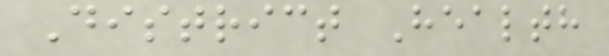District Health
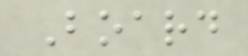Board
